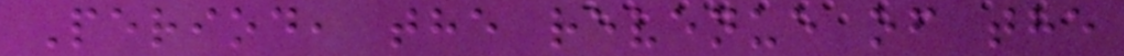Period, the revenue of the
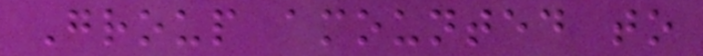Group amounted to
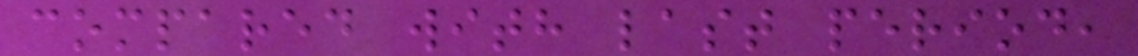compared with last period,
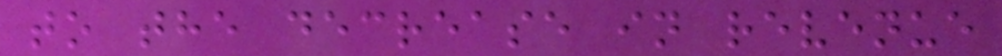to the decrease in revenue
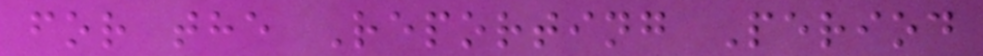for the Reporting Period
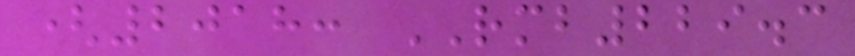(2018: RMB229.3
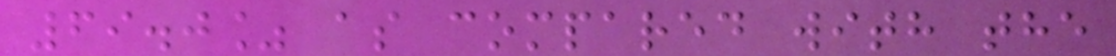69.0% as compared with the
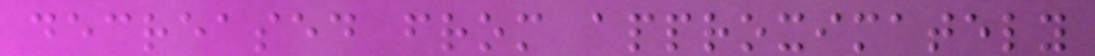decreased from approximately
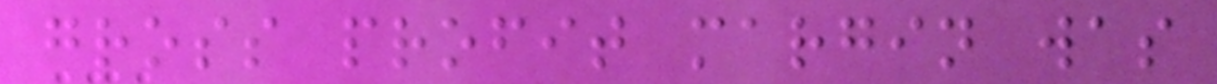gross profit margin was
